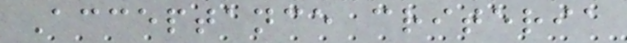Acceptance criteria
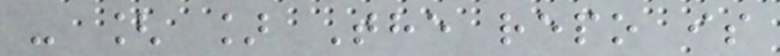- [ ] The repo is
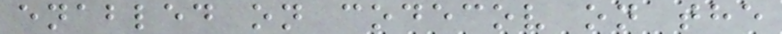enabled on codecov on the
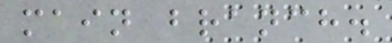main branch.
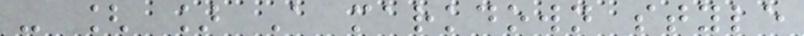- [ ] A markdown style
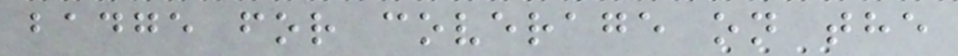badge for coverage on the
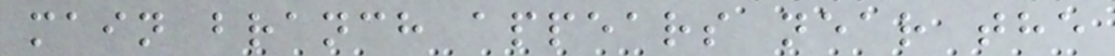main branch appears near the
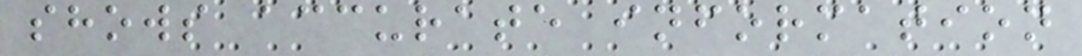shows accurate information
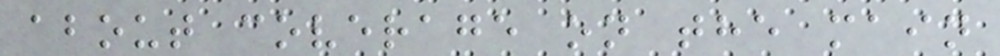about coverage on the main
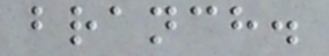branch.
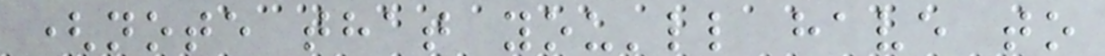(note that you'll have to
